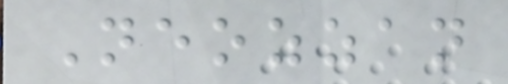Neozzan
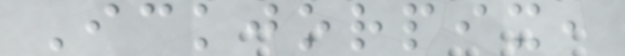Ickjorpix,
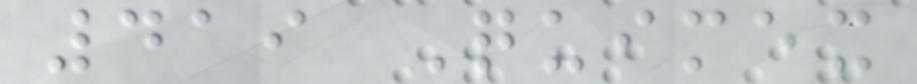419 Quimex
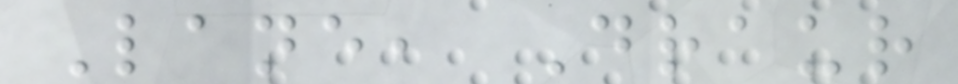Lane, Draur
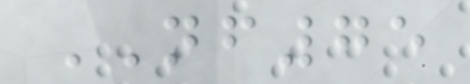NF75
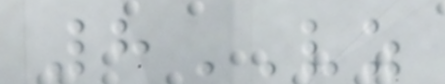8VZ
